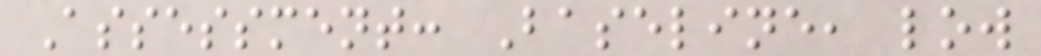Assessment: Baseline, low
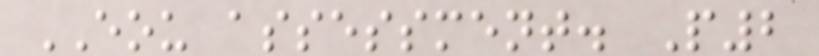EOU assessment. P2
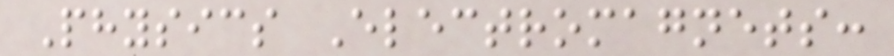Physics Electromagnets:
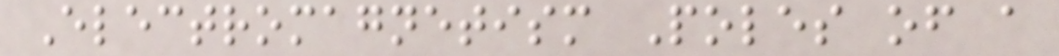Electromagnetism Poles of a
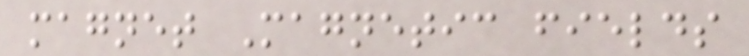magnet Magnetic fields
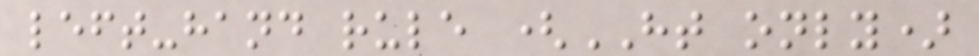left-hand rule (HT only)
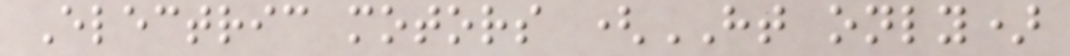Electric motors (HT only)
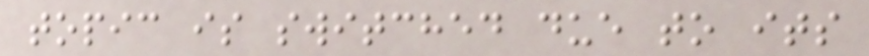topic is switched due to its
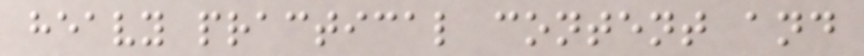heavy practical content and
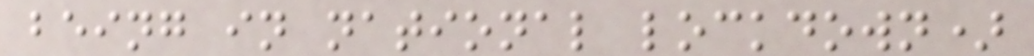being in national lockdown)
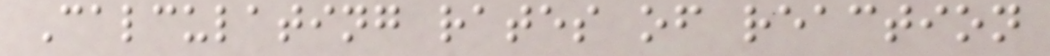Calculating rates of reaction
